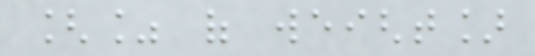[% of weight]
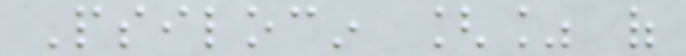Psilocin [% of
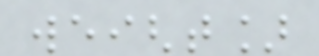weight]
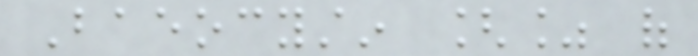Baeocystin [% of
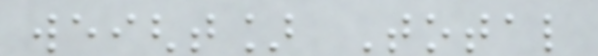weight] Total
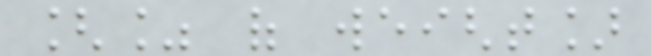[% of weight]
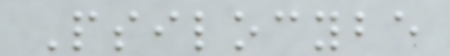Psilocybe
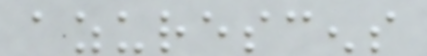azurescens
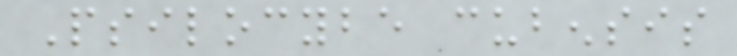Psilocybe cubensis
